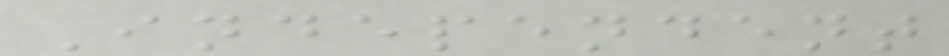Independent
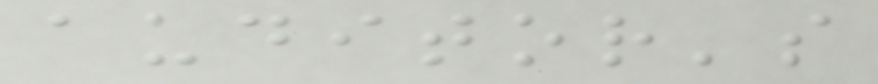auditor's
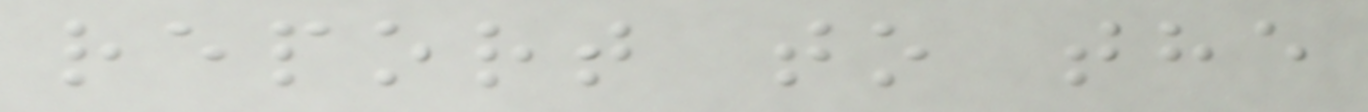report to the
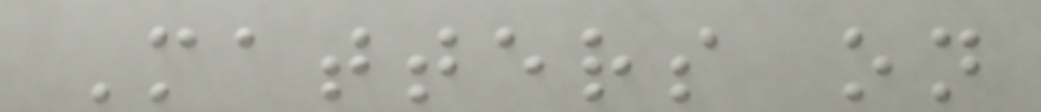Matters on
